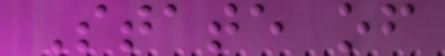State of
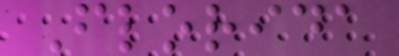Florida
